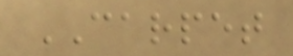CARPET
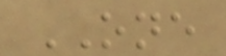ONE
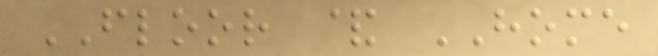FLOOR & HOME
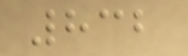832
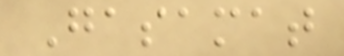Gasamat
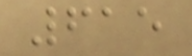615
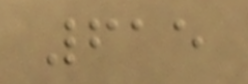615
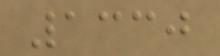1330
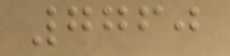7760
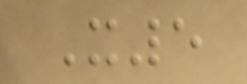X5
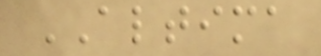ALTIMA
